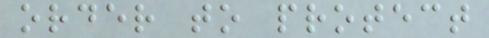order to protect
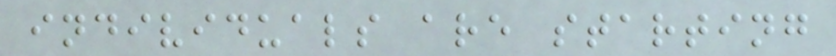individuals are starting
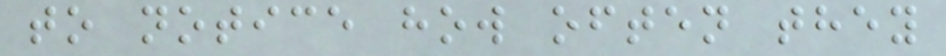to notice how often they
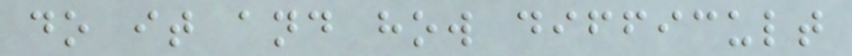do it and how difficult
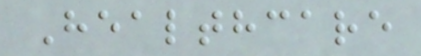Healthcare
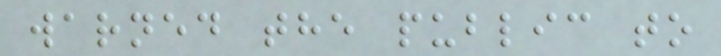warned the public to
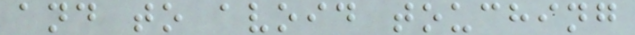and to avoid touching
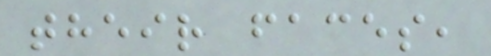their faces,
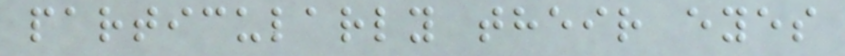particularly their eyes
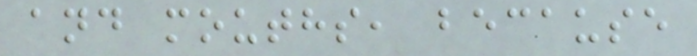and mouths, because
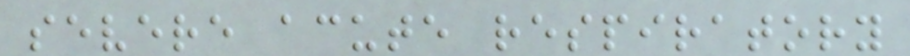severe acute respiratory
